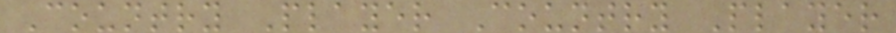Country Player Country Player
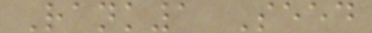Rank1 Seed
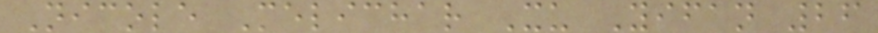Nicole Melichar Xu Yifan 26
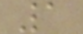1
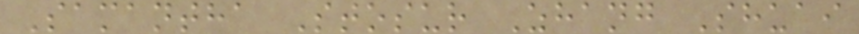Samantha Stosur Zhang Shuai
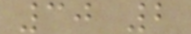30 2
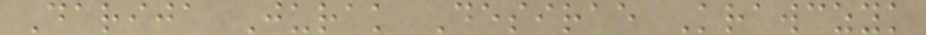Darija Jurak Desirae Krawczyk
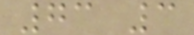73 3
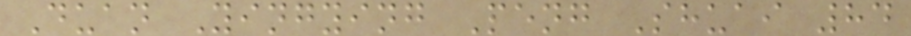Duan Yingying Peng Shuai 84
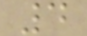4
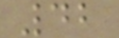42
